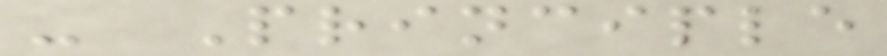- Principle
